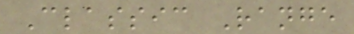Classic Range
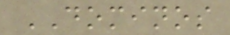DOMINOS
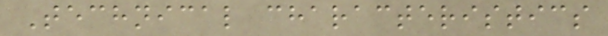Technical characteristics
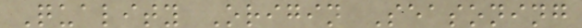Quality Origin Seasoning
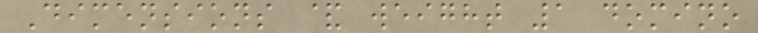Dimensions & weight 1 domino
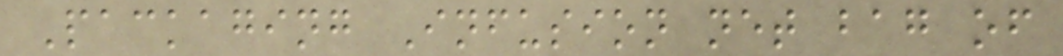Packaging Infusion net bag of
